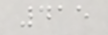415
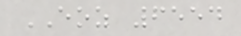EOZ 6554
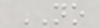NO
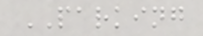PARKING
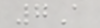7A
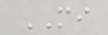MI
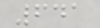641
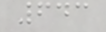643
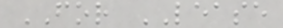FOR LEASE
